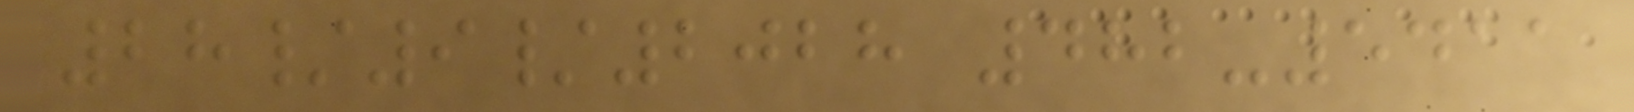28/9/2028 482-5411
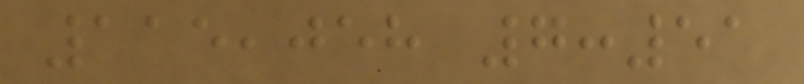115,058 7:51
